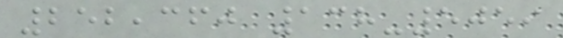252,360 138-5059
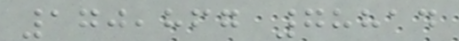170,867 78814
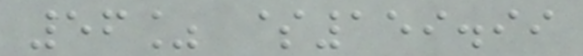56% $159.99
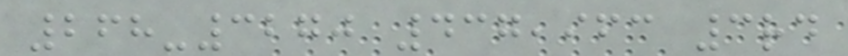268-3270 437,963 3rd
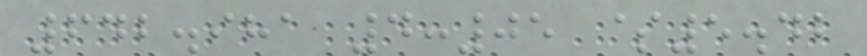642.981 4:05 $5.42
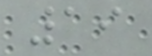19
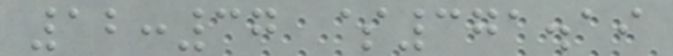12:37 $371.19
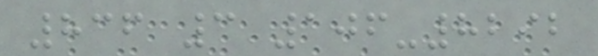836 3 106-8292
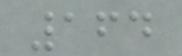164
